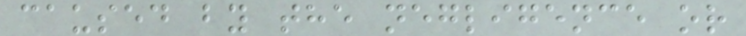caused by the negligence or
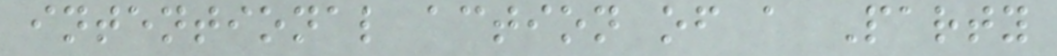intentional action of a Party
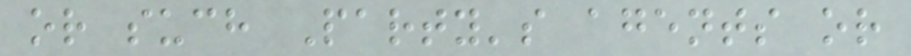or such Party's agents or
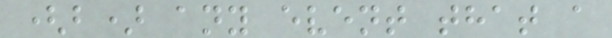(b) any event that a
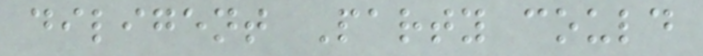diligent Party could
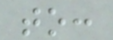to:
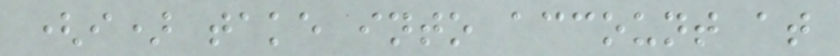(i) take into account at
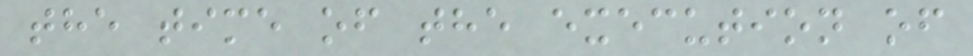the time of the execution of
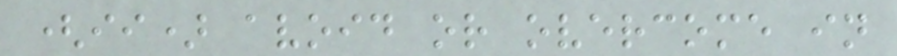(ii) avoid or overcome in
